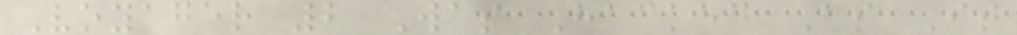Voyager 2 Was Hacked As It
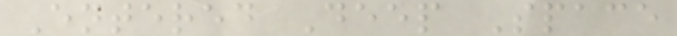Entered Deep Space
